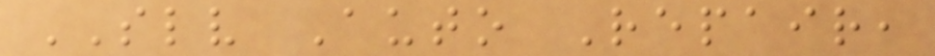SLV Auto Repair,
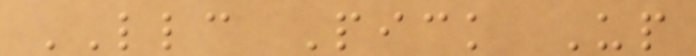LLC Pick Up
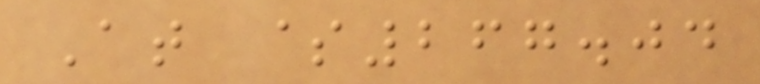At $267.04
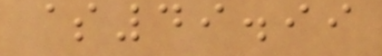$49.99
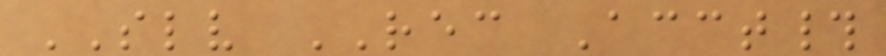SLV REC Acct#
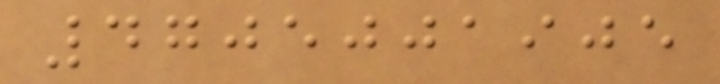4705001905
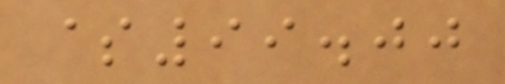$99.00
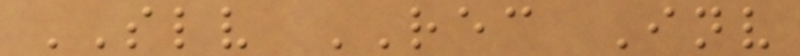SLV REC Inv
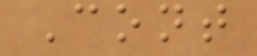Cont
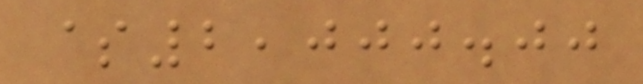$2,000.00
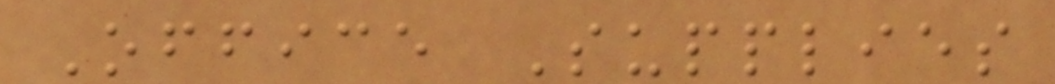Office Supplies
